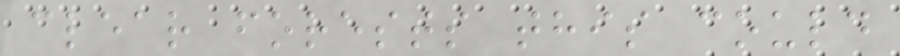clear forests this could
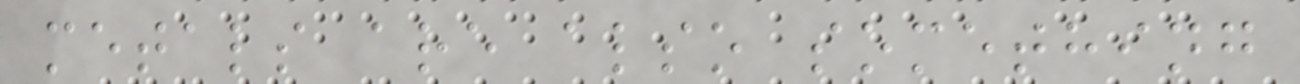metals are also something
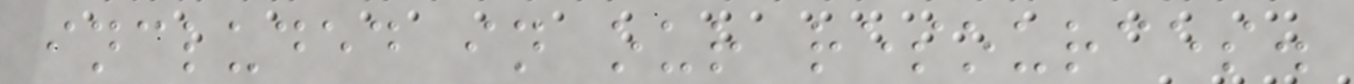included in our resources.
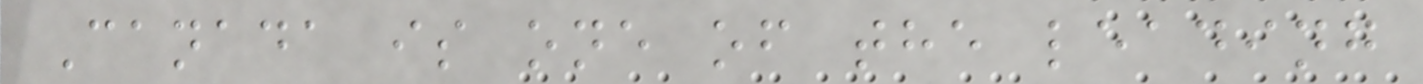Canada is one of the leading
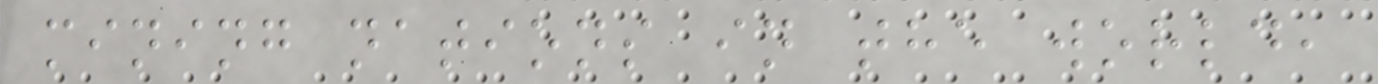mining nations in the world,
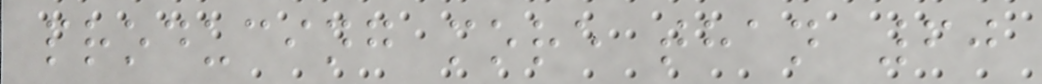producing more than 60
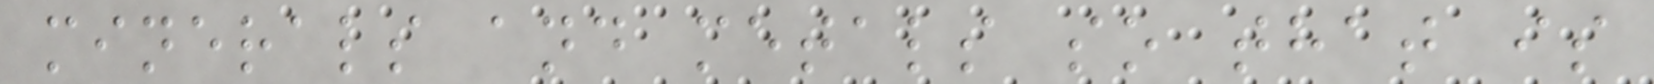minerals and metals so that is
